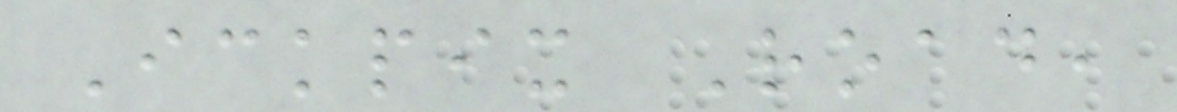Ickpix Road,
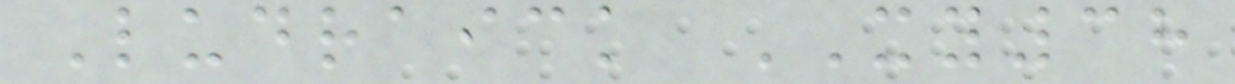Ludraick XY38
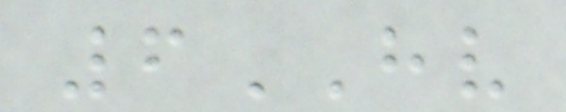6HV
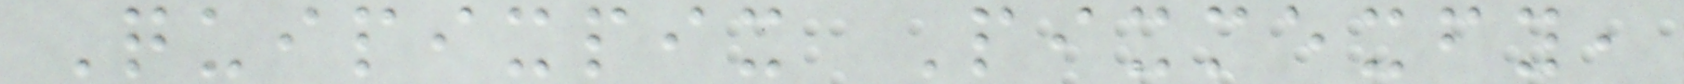Quipixpix Pixmexfy,
